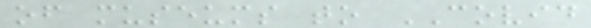of museums to COVID
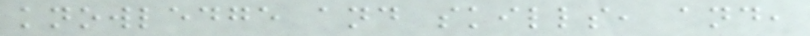knowledge and skills, and,
